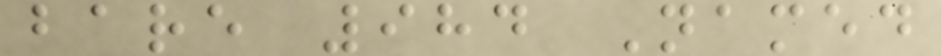bare 984 Named
